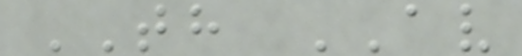TH AV
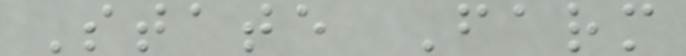State Farm
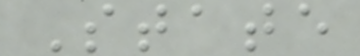State
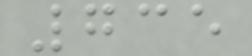735
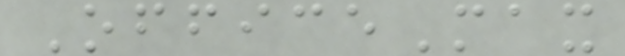OfficeMax
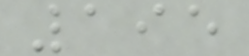195
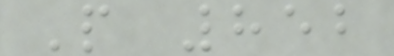P 852
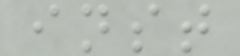inst
